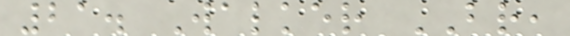21. Walker BR,
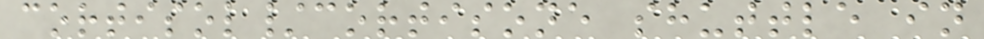cortisol/cortisone shuttle in
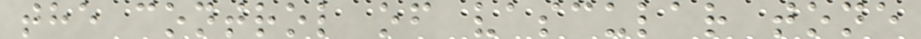the control of vascular tone
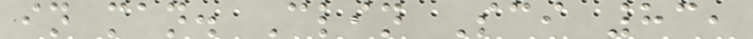in man. Clin Sci 83,
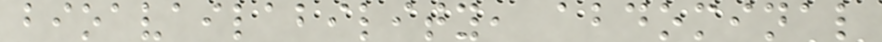bioavailability, abdominal
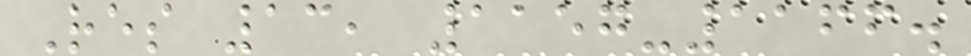Res 13, 1157-1166.
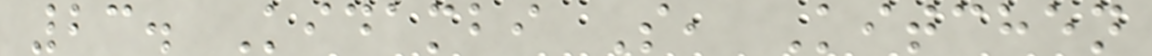23. Kidambi S, Kitchen
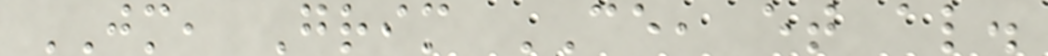JM, Grim CE, et al.
